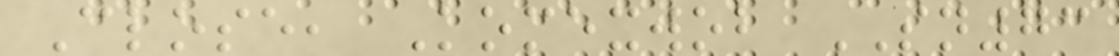Close, Komexwob SN73
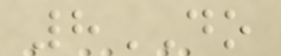8DO
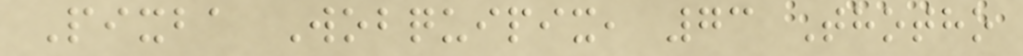Pixba Wobquipix, 73 Thotho
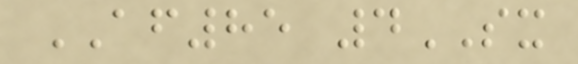AF85 4SX
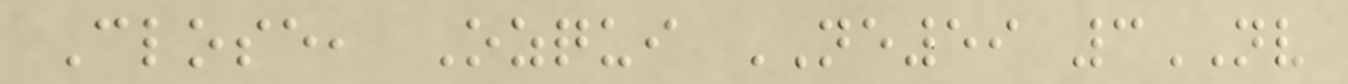Close, Ozqui NE59 3NV
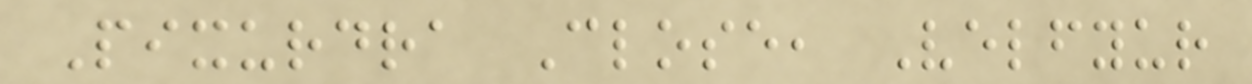Pixurdra Close, Velfyur
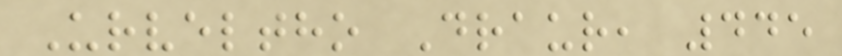Urveltho Draur, 445
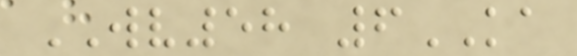WV58 6KA
